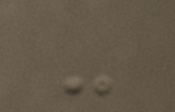-
